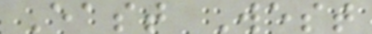East West
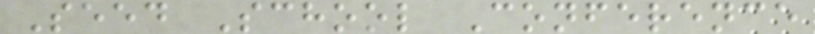Seed School Conference
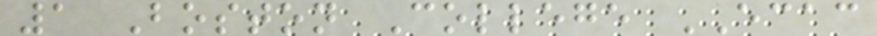1 Boston College ECAC
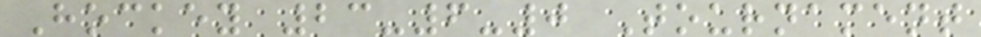Hockey 23-6-0 Tournament
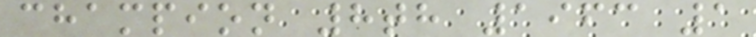champion 8th 1963 1
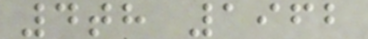4th 1962
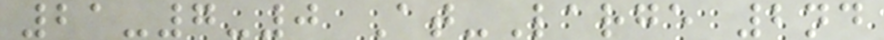21-7-0 At-Large 2nd
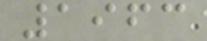1963
